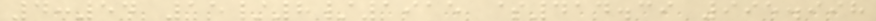4:54 15/8/1915 $414.39 995.998
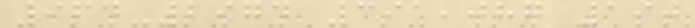964-2974 391,087 1st
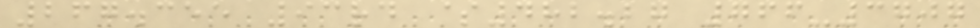267.355 93rd $482.27 766-3707
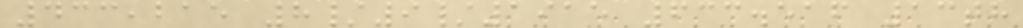433,215 8/9/1915 633.516 13th
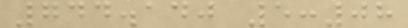744.140 5:08
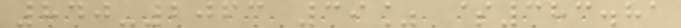840-2063 39% $383.81
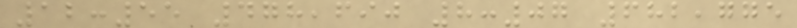12:55 478,690 8:07 682,775
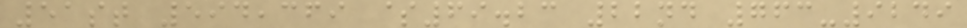51st 594,369 $69.23 22nd 763-9249
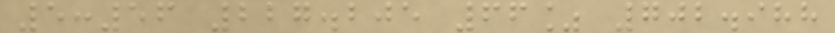5:56 227.205 66% 702.988
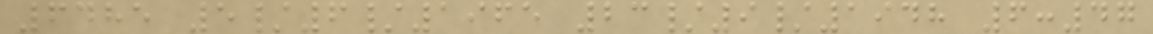6485 5/6/1965 23/9/1948 6:47
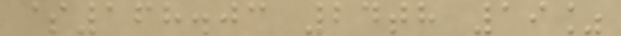$168.03 24th 19%
